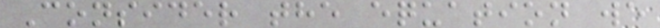Consider the equation we
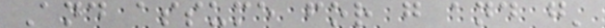And assume for g and g'
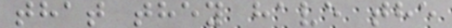that they have the
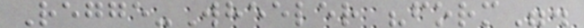Regge-Wheeler "form".
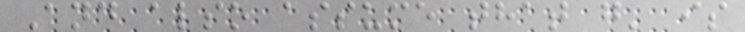And also assume that g' is
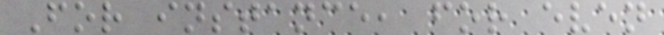For instance, for even
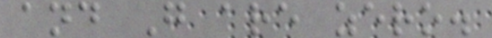and G are zero.
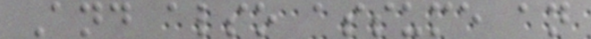And also assume an
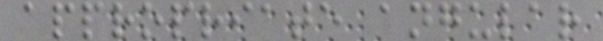appropriate angular
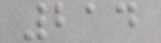214
